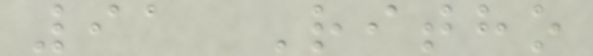91 Ritho
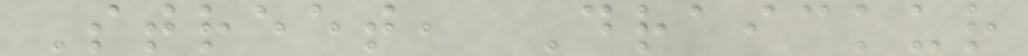Street, Draickur
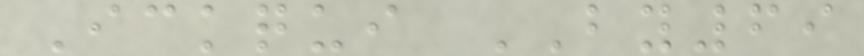Ickqui BY69
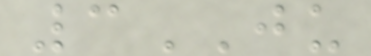3JU
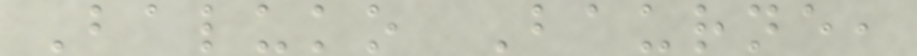Baluko Baurne,
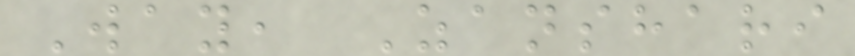Way, Zanshari
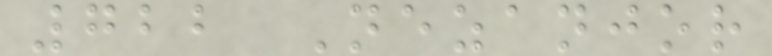722 Nezanjor
